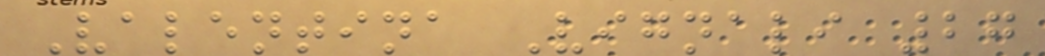Valentina Vignali 27
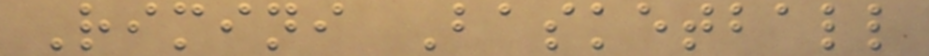Rimini Basketball
